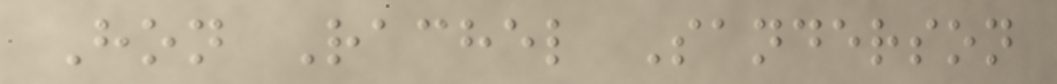Hon Rachel Sanderson
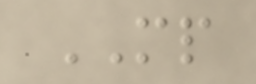MP
